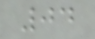04
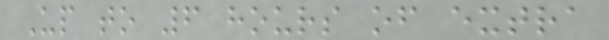Up to 6 hours of extra
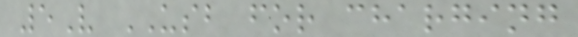5V USB for charging
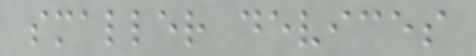smaller devices
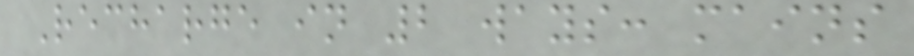Recharge in 2 ways: mains
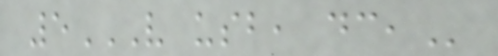5V USB, DC,
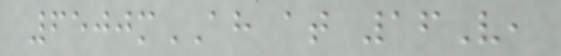6500mAH at 16V,
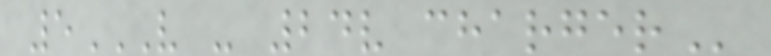5V - 24V CHARGER
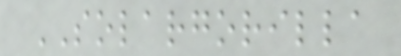SOLARGORILLA
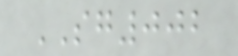SG002
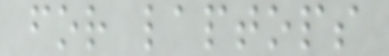for laptops
